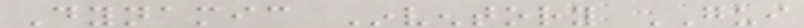Dynamic Inventory GUI
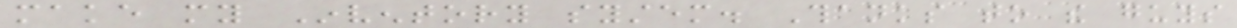make my Inventory system. Thanks to the guys
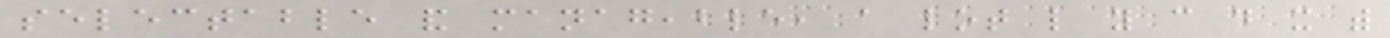selectable and manageable, a lot like you can do it with
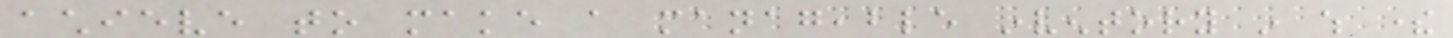achieve to make a manageable inventory in which there
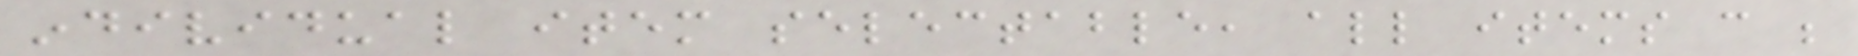individual item selectable, all items can be
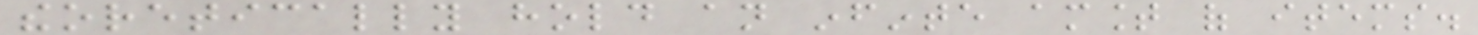theoretically hold an infinte amount of items.
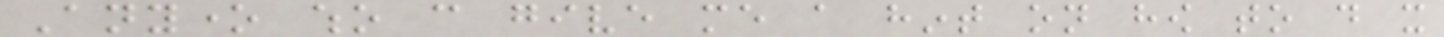Anyone who can give me a hint on how to do it
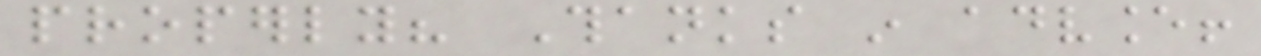properly? Thanks in advance!
